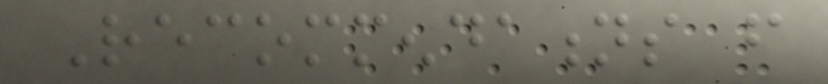Recommendations from
